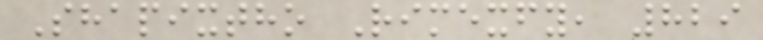Shapixtho Rimexfy, 829
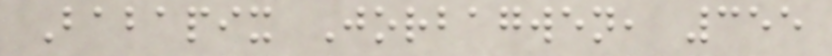Babapix Jorbagwen, 355
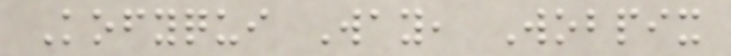Kofyqui Way, Wobpix
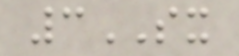3SX
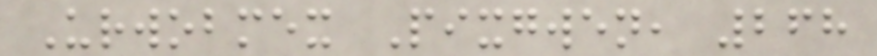Urwobmex Pixgwen, 268
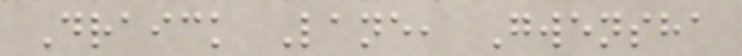Draick Lane, Gwensha
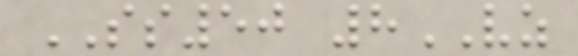SS50 8VZ
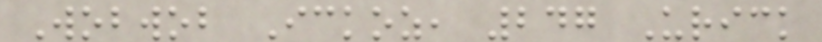Wobwob Ickoz, 247 Urick
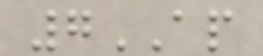7AP
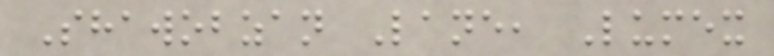Shawobzan Lane, Lumex
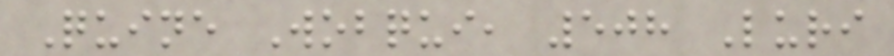Quine Wobqui, 508 Luri
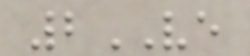2VE
